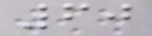60
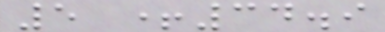5 +34.9
